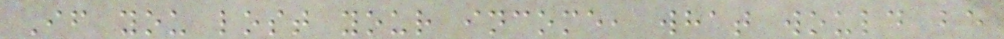If you lost your income, what would be
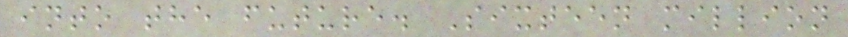into the future. Sixteen million
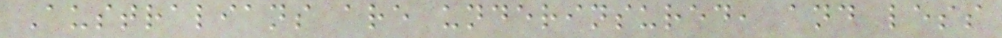Australians are underinsured, and less
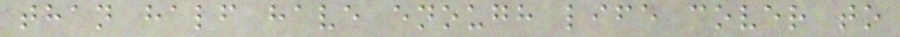than half have enough life cover to
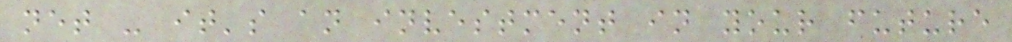net - it's an investment in your future
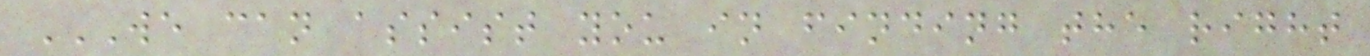WE CAN ASSIST YOU IN FINDING THE RIGHT
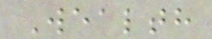Wealth
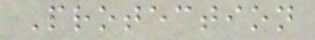Protection
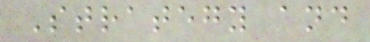Strategy and
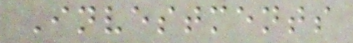Investments
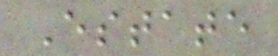Estate
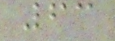63
